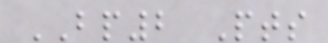BP2 Pts
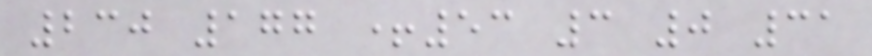230 177 +53 3 0 31
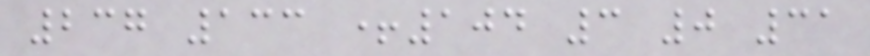237 133 +104 3 0 31
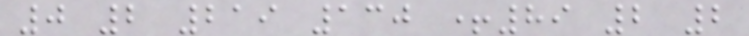0 2 219 130 +89 2 2
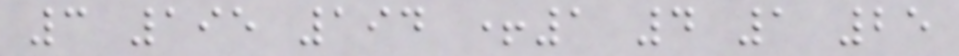3 195 194 +1 4 1 25
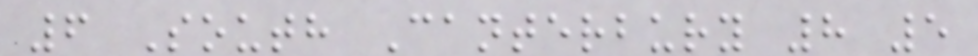6 South Canterbury 8 5
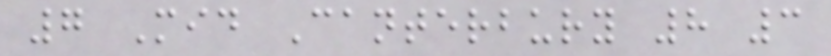7 Mid Canterbury 8 3
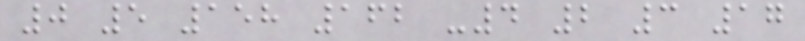0 5 158 162 -4 2 3 17
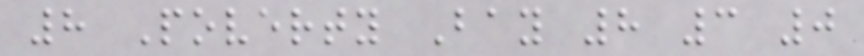8 Poverty Bay 8 3 0
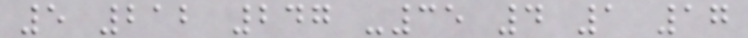5 212 247 -35 4 1 17
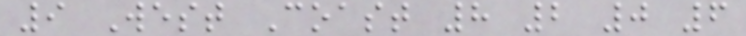9 West Coast 8 2 0 6
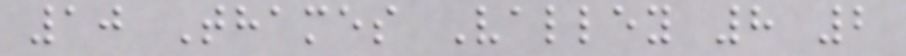10 Thames Valley 8 2
